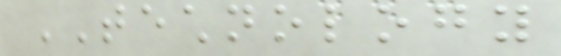TECHNOLOGY
